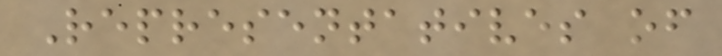Representatives of
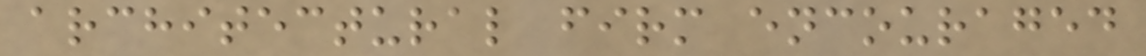architectural firm encouraged
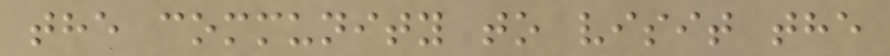the community to visit the
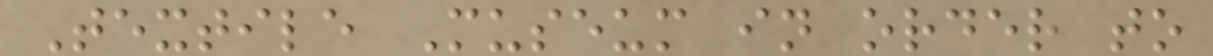Textile Museum in order to
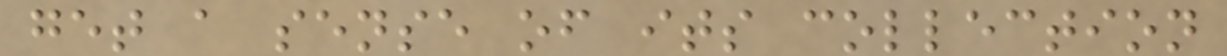get a sense of its collection
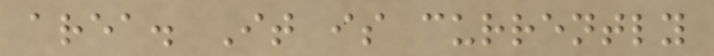area. It is currently
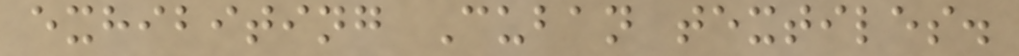exhibiting Cuban textiles.
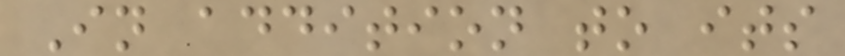In addition to its
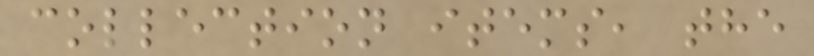collection items, the
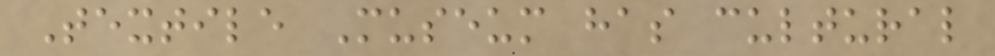Textile Museum has cultural
